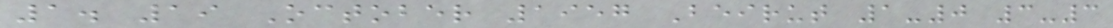1. 19 October 1957 Beirut 1-0 3-3
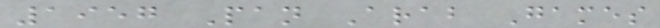1957 Pan Arab Games
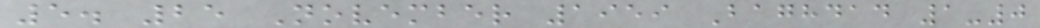5. 25 November 1959 Baghdad 1-0
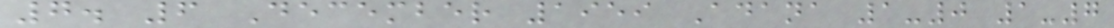7. 6 December 1959 Adana 1-0 1-7
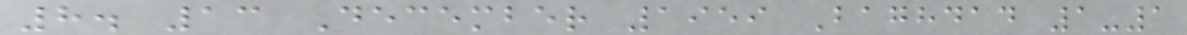8. 13 December 1959 Baghdad 1-1
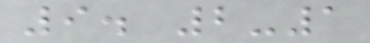9. 2-1
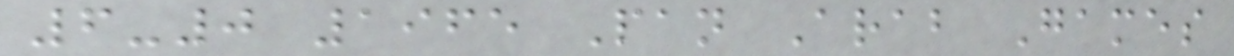6-0 1965 Pan Arab Games
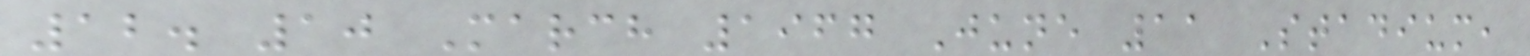12. 10 March 1967 June 11 Stadium,
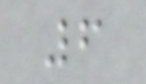6
